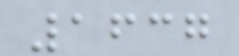1637
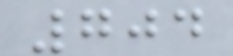704
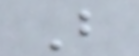B
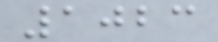1023
